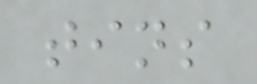tins
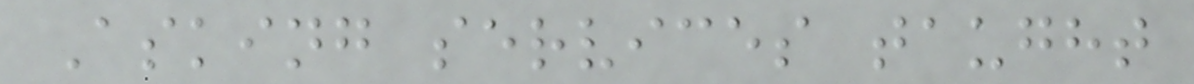Asking services taught
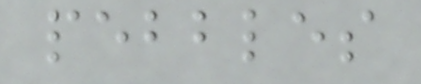pebbles
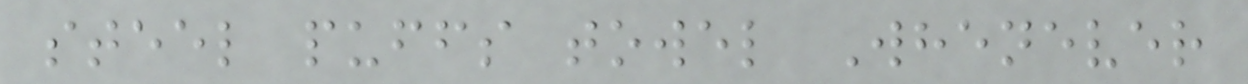steel puffs towel Whenever
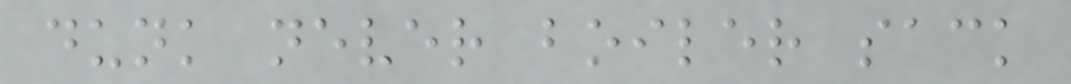dunk never boiler sack
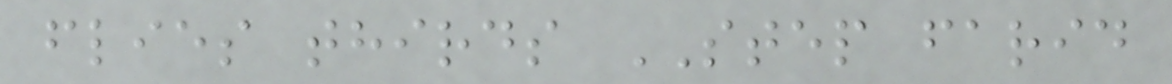flies thirds STEP farid
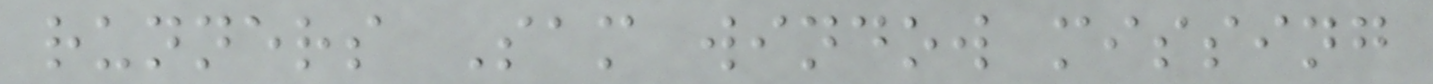runners Sam window missing
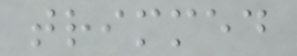trimmed
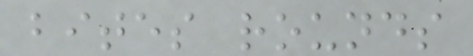bites rounds
